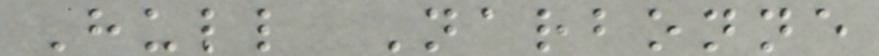Hull Narbonne
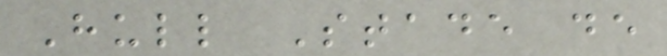Hull Stade de
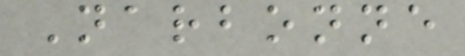Narbonne
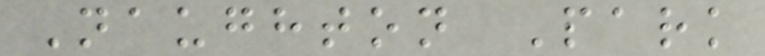Naughton Park
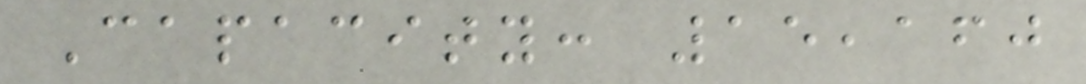Capacity: 15,160
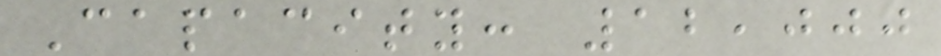Capacity: 12,000
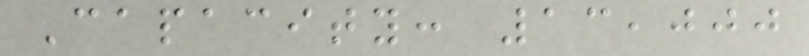Capacity: 13,000
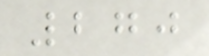270
